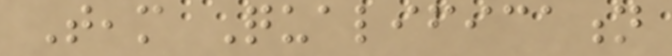Team Qualification
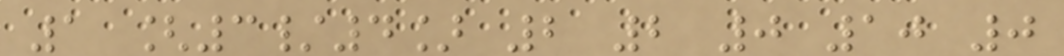1 [3/4] 2 2 0 10 0
